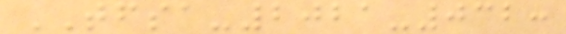TFSA-2021-032:
